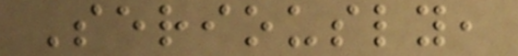Seriously,
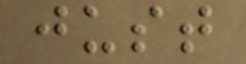just
